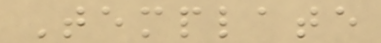Template
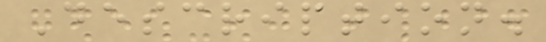Description.
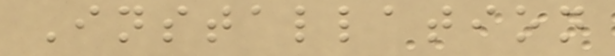Installation
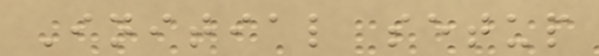Initial setup
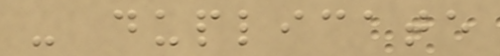- duplicate
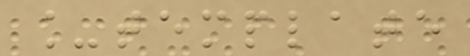_template
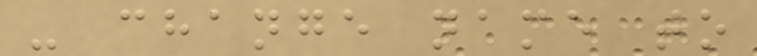- change name to
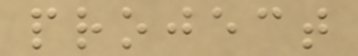project
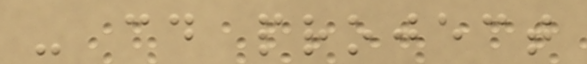- cd project
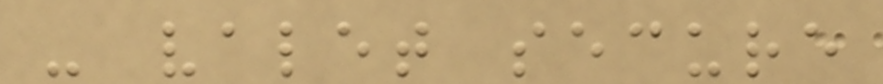- valet secure
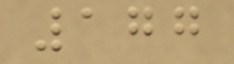177
